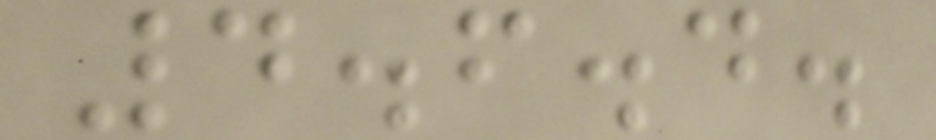4.6.4.
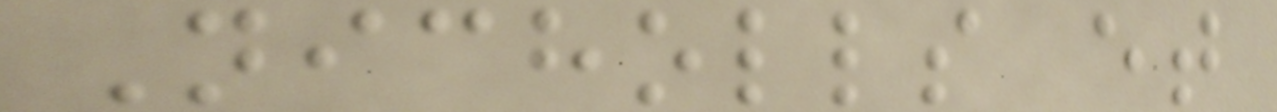Nicholls et
